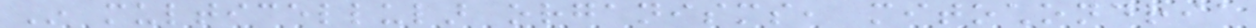In multicellular organisms, mitochondria
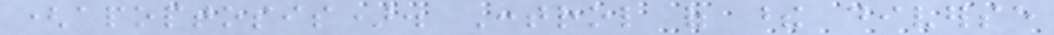(apoptosis). Control of these diverse
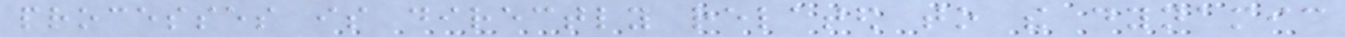processes is directly related to the dynamic
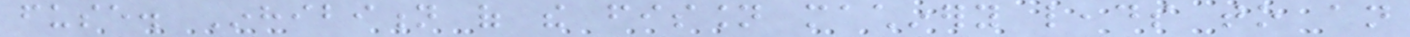fuse. Inhibition of the fission machinery leads to an
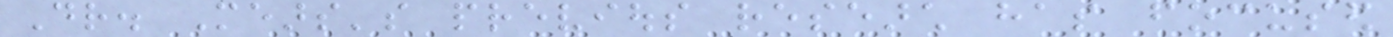Dr. Mears's previous research has focused
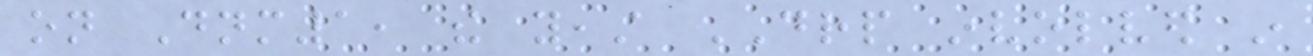on Dnm1, the yeast DRP involved in
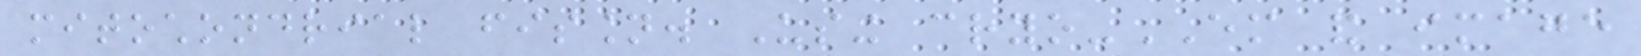mitochondrial fission. Using cryo-EM and image
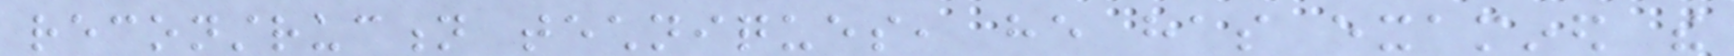reconstruction techniques, he has examined the
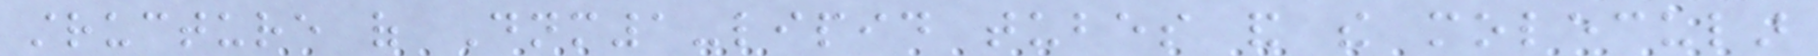structure of Dnm1-lipid tubes and the molecular
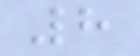8
